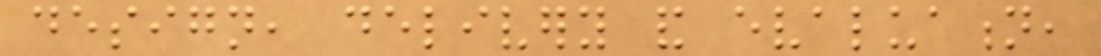design, delivery and evaluation,
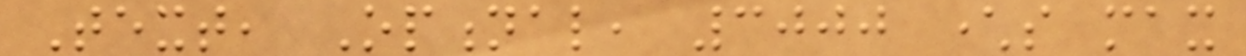Text, Optional, 3000 characters max
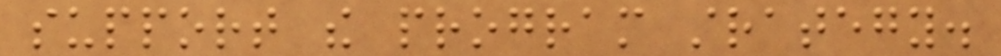support the program strategy.
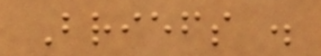Briefs .
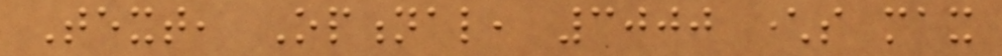Text, Optional, 3000 characters max
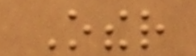Other
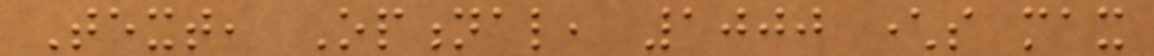Text, Optional, 1000 characters max
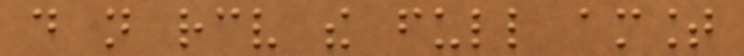do not receive the full amount
